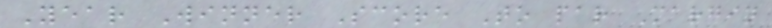Year Winner Score To par Margin
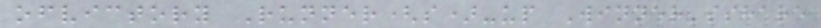ofvictory Runner(s)-up Winner'sshare
